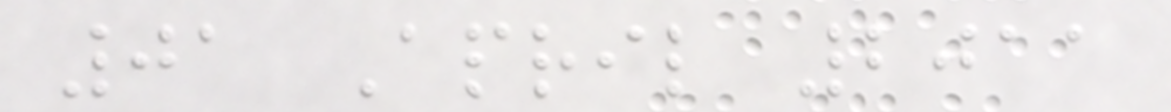01 April 2011
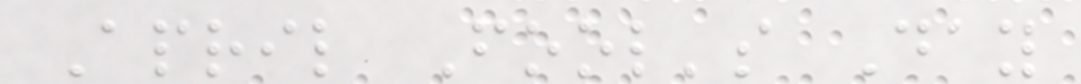April Fool's Day
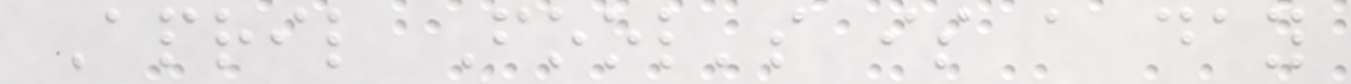April Fool's is a day
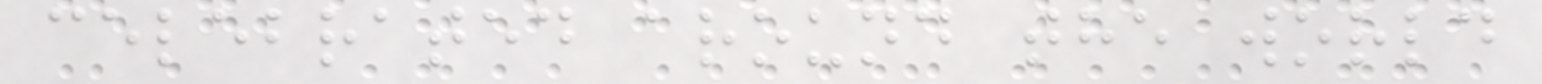celebrated around the world
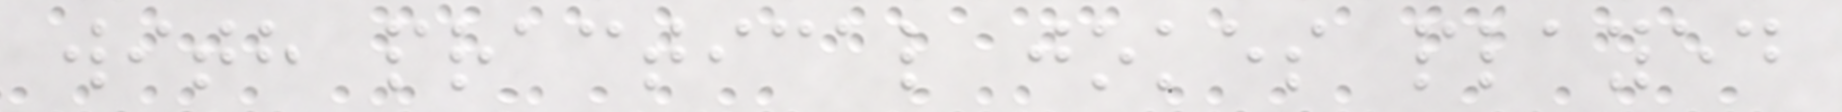with practical jokes played
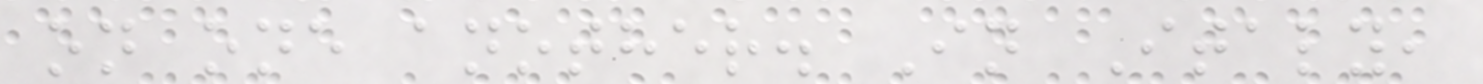on one another. In Italy,
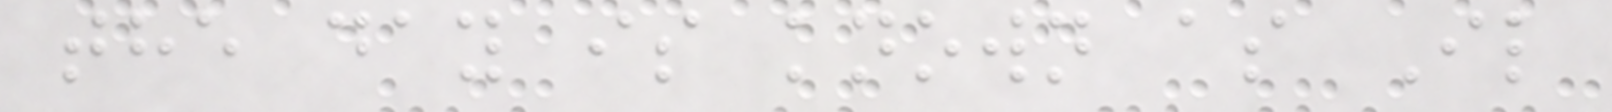the day is known as Il
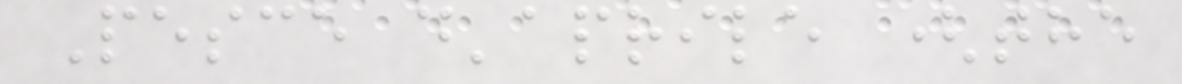Pesce d'aprile (the
